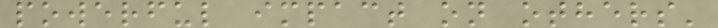powerful impact on others'
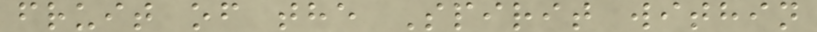fruit of the Spirit within
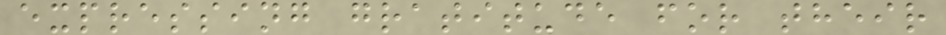expressing gratitude for their
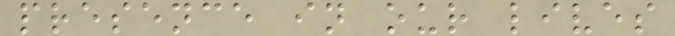presence in our lives
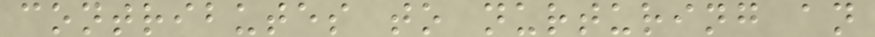contributes to nurturing an
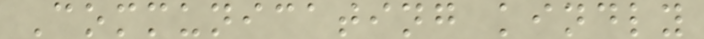Communicating kindly
